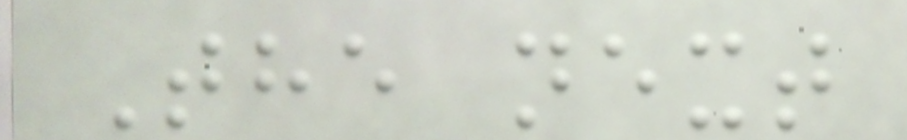The next
